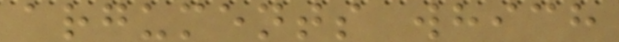arguments which
